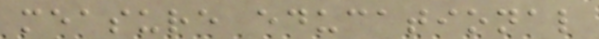measure educational
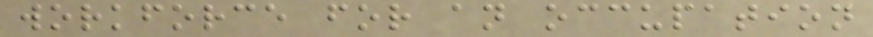workforce for an occupation
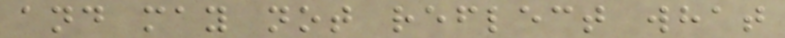and may not reflect what
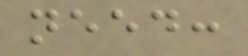need:
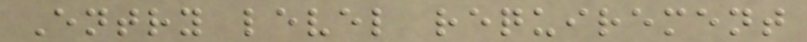Entry level requirement
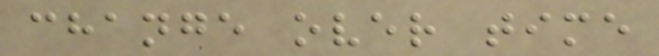change over time
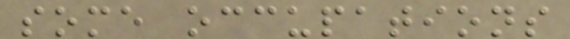some occupations
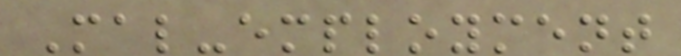Mal-employment
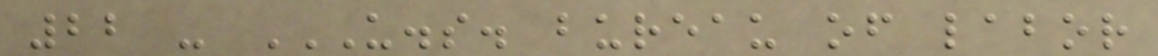22 - U.S. BUREAU OF LABOR
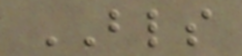BLS
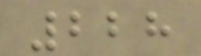228
